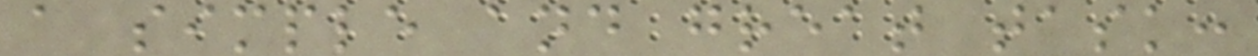a simple and great task:
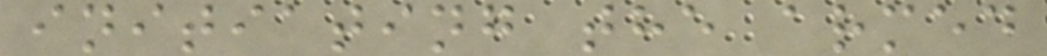initiating the armed
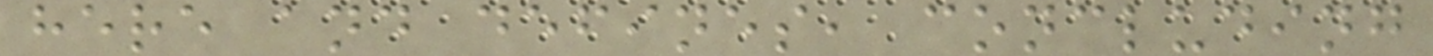here and defines, concluding
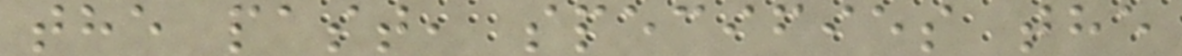the past, specifies the
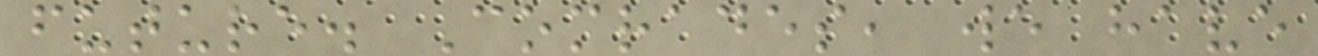future. Comrades, we have
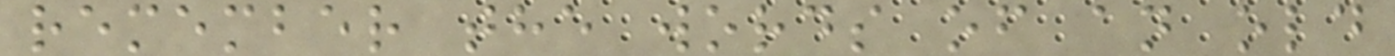remember the words of an old
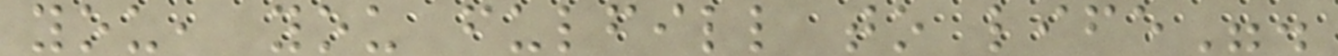you, you fulfill to life".
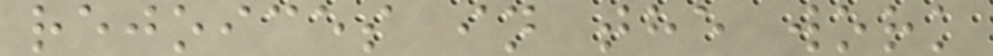rejoices in the work
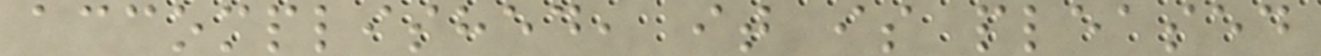accomplished, it is pleased
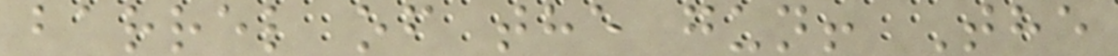barrel of the gun! The
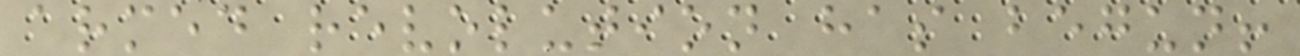armed revolution has begun!
